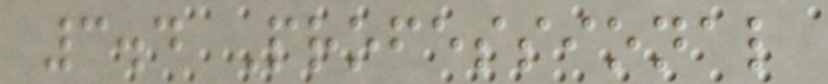3.4 Professional
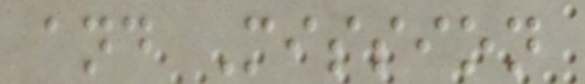and Mission
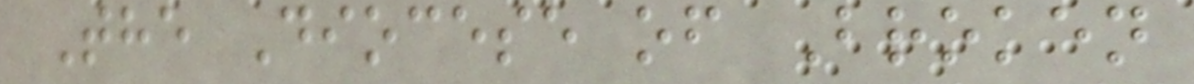The Diocese of Broken
